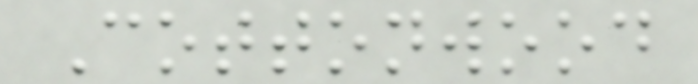Cottonwood
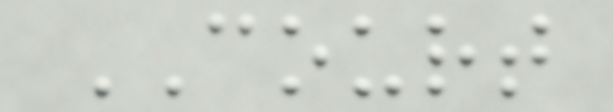COURT
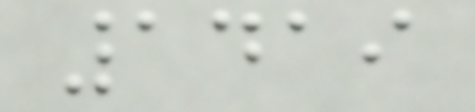1419
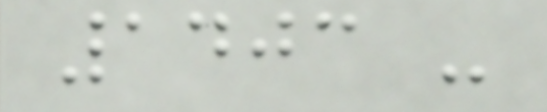1403 -
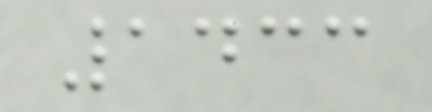1433
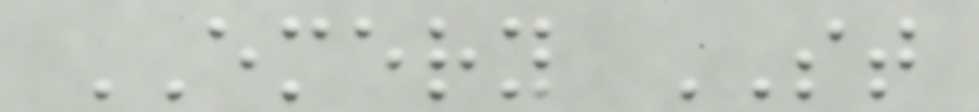EMERY ST
